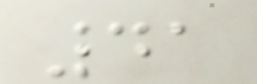41
